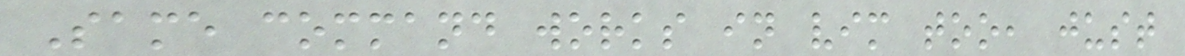Same command works in vim too, just
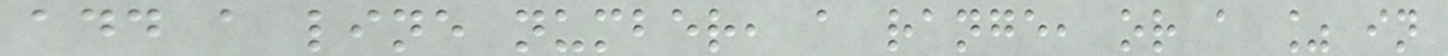add a line number, a range, or a % in
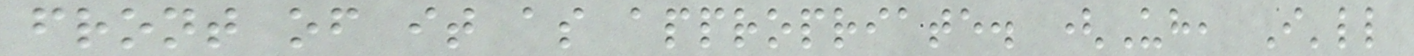front of it as appropriate. (Uh, I'll
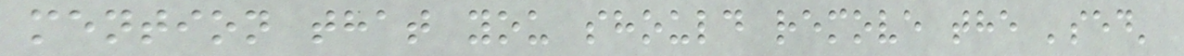mention that you should remove the 'sed'
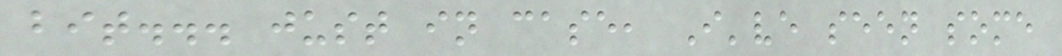bit... just in case, I've seen some
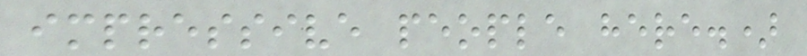impressive people here.)
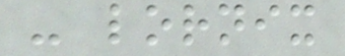- lornix
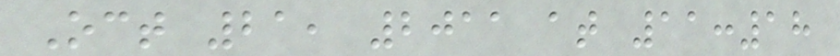Oct 21, 2011 at 11:18
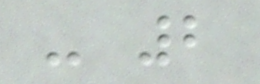- 2
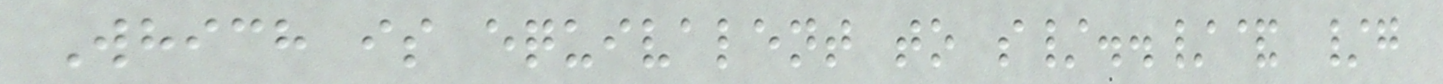Which is equivalent to s/../& /g
